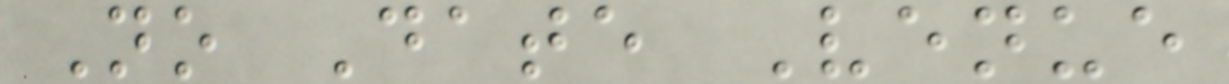No Date Venue
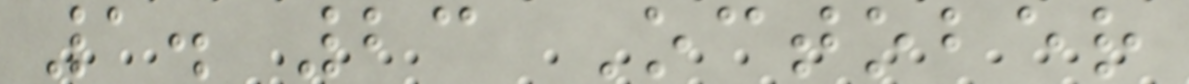1. 23 October
